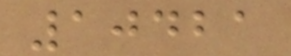10421
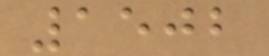1502
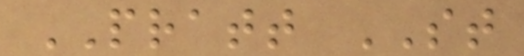PRATT ST
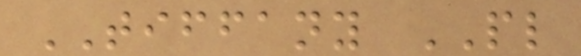TIFFANY PL
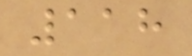118
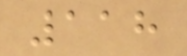118
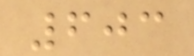603
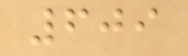609
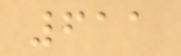611
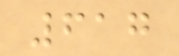617
